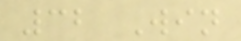32 Win
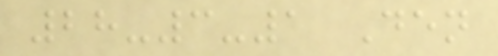28-3-1 Den
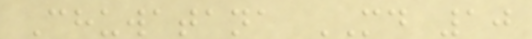Chuwatana MD 10
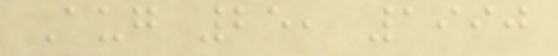Aug 25, 1990
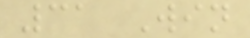31 Win
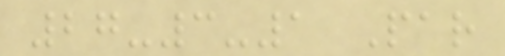27-3-1 Par
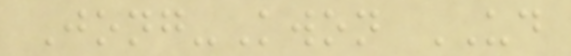Jong-Kwon UD
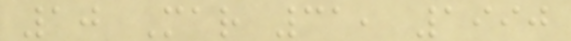10 Mar 31, 1990
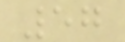57
